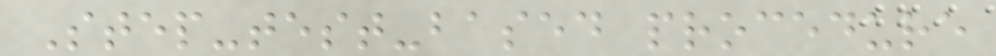Step-test-based procedure
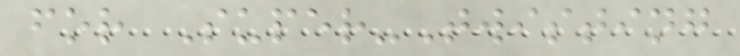for Super-Twisting
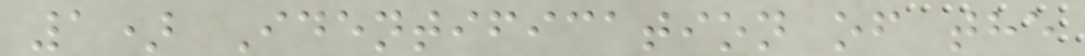1) Identification of the
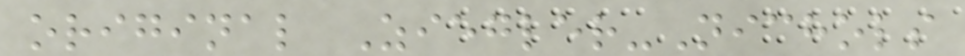original Ziegler-Nichols
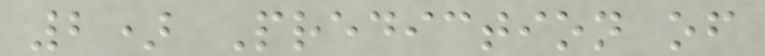2) Prediction of
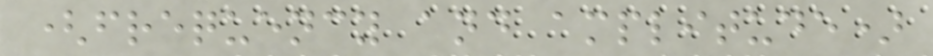(frequency and amplitude)
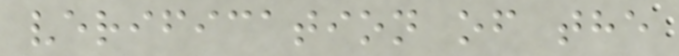verification of the
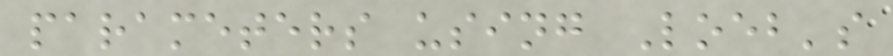parameters using Loeb's
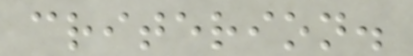criterion.
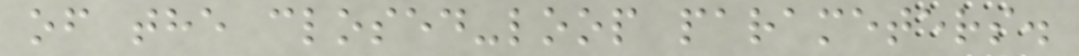of the closed-loop parameters.
